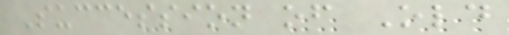Succession of Old
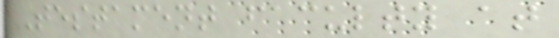Testament faculty at
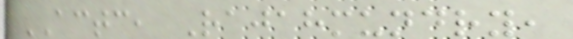ACTC, Rajahmundry,
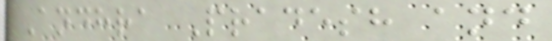Andhra Pradesh and
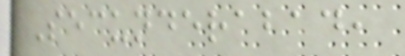Secunderabad,
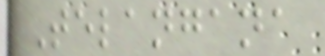Telangana
